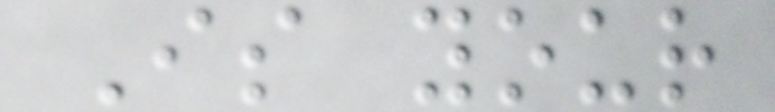Is your
